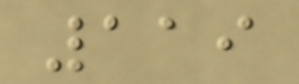119
